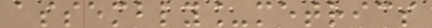assembly_metrics
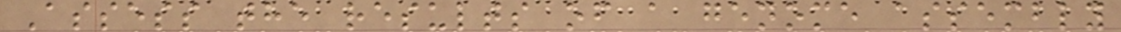Assess the results of a genome assembly
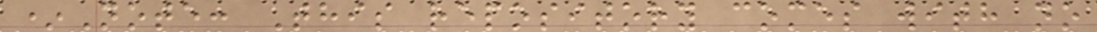*Note: This repository comes with no
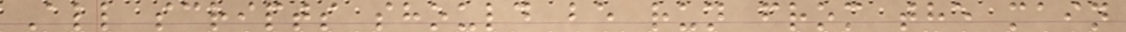All scripts should be run from the main
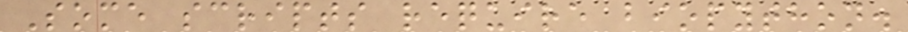Some scripts require biopython.
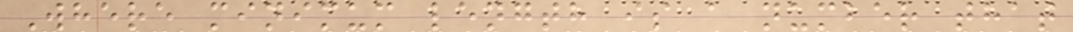Where minimum length is a number that
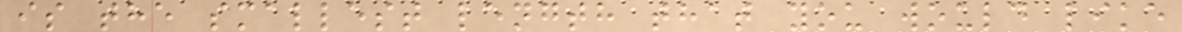is the smallest length that you would like
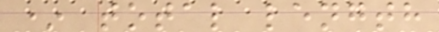* total length
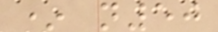* n50
